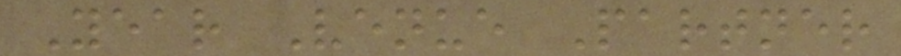Year Venue Partner
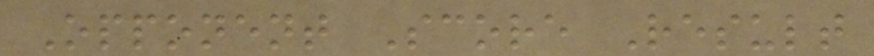Opponent Score Result
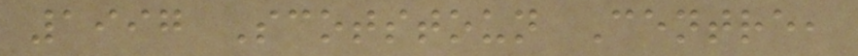1997 Scotstoun Centre,
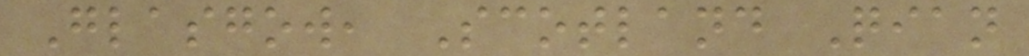Glasgow, Scotland Qian
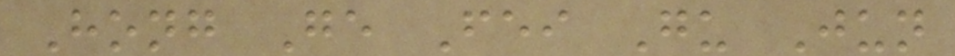Hong Ge Fei Gu Jun
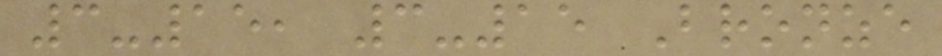3-15, 3-15 Bronze
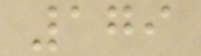179
